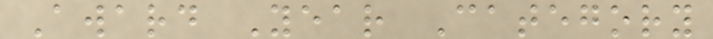Award Year Category
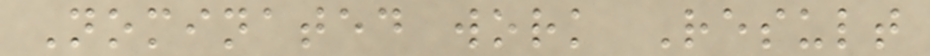Nominated work Result
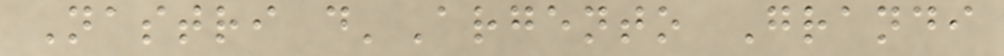Nastri d'Argento Grandi
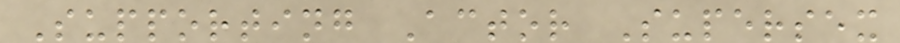Supporting Actor Supersex
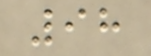98
